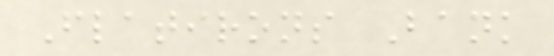Flatirons Bank
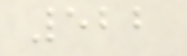522
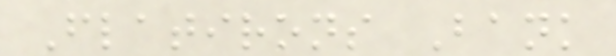Flatirons Bank
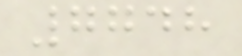7748
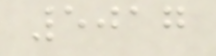5017
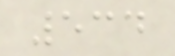534
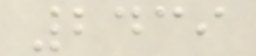2439
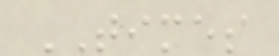TIMES
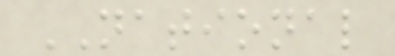NATIONAL
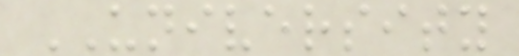UNIVERSITY
